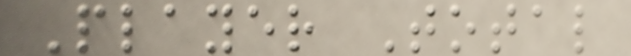Player Total
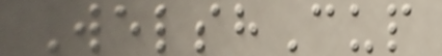WelshCup
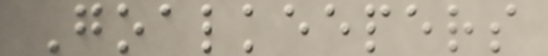Goalkeepers
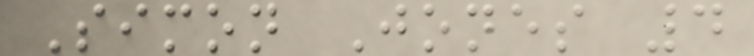Simon Jones 4
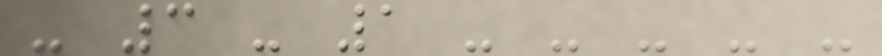- 3 - 1 - - - - -
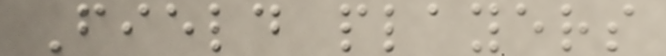Field players
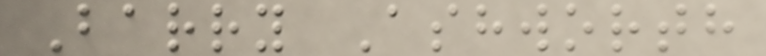Barry Ashworth
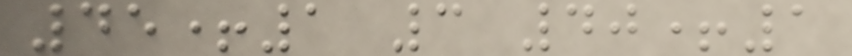45+1 3 40+1
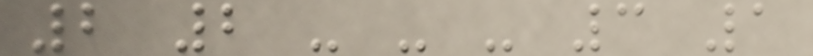2 2 - - - 3 1
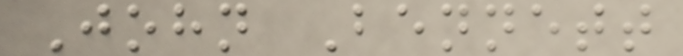John Bennett
